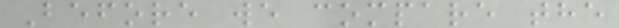Before we compare the
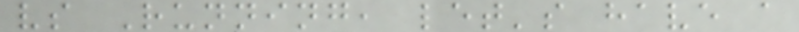vs Running, let's have a
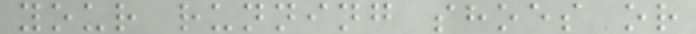your running shoes or
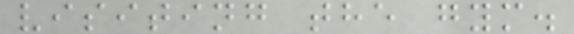visiting the gym.
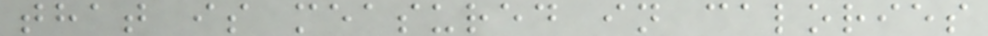that is measured in calories
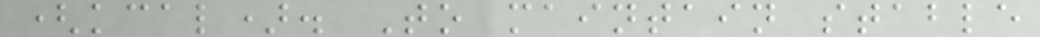(kcal). To maintain stable
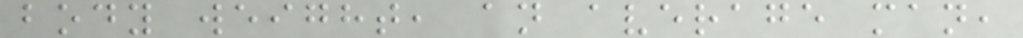body weight, an average man,
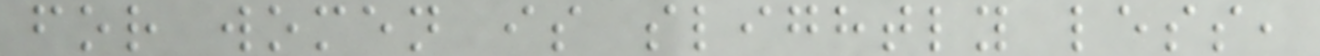for women is slightly less,
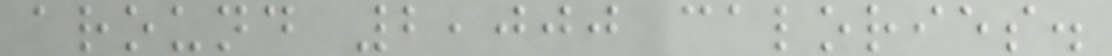around 2,000 calories.
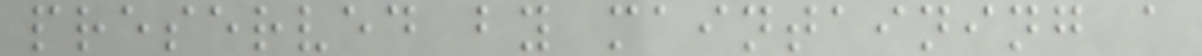preserved by maintaining a
